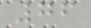76
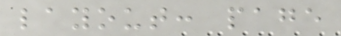layout: page
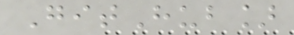GitHub]
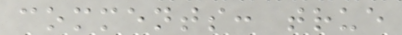comments: true
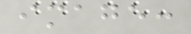image:
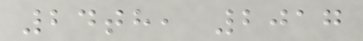24th, 2017
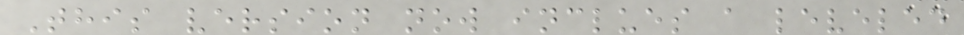This version now inclues a leveled
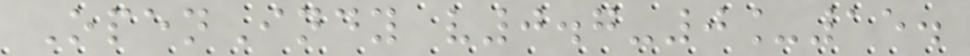OpenIndy v0.7-0_15.
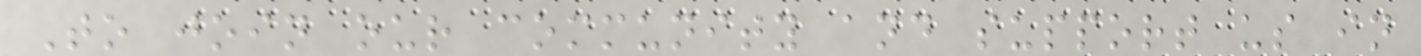To join our community and support us in
